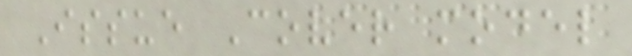Issue Cover model
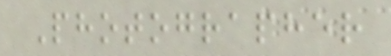Photographer
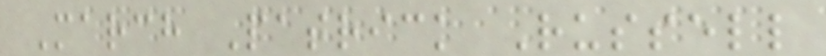March Patrick Russell
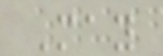May
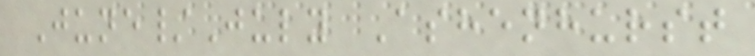June/July Ashenhurst
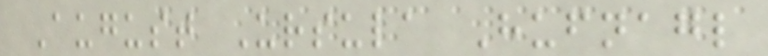August Ursula Hufnagl
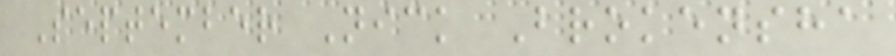September Nick Brokensha
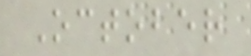October
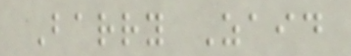Barry Zaid
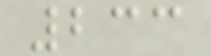233
